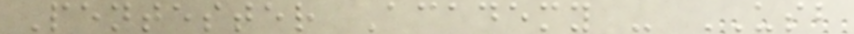Pentester Academy - USB
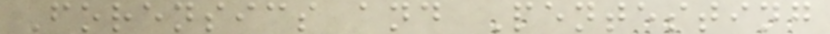Forensics and Pentesting
